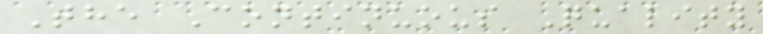The Continuous Quality
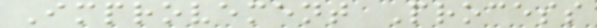Improvement Process
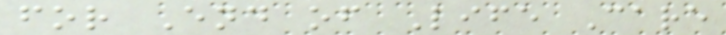for End of Life Care
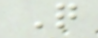Q
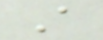A
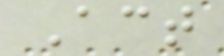Act
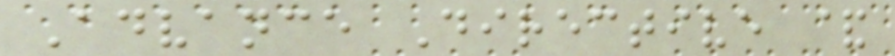Advance Directive &
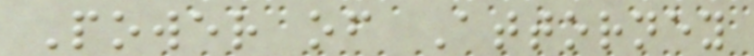Power of Attorney
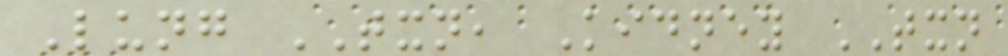Lung TXN, Kidney TXN
